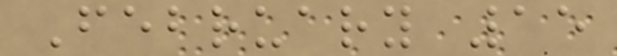February 15
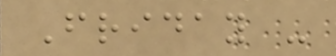Friday -
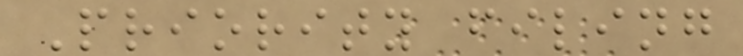Priority filing
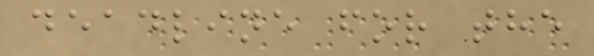deadline for the
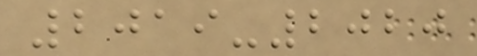2019-2020
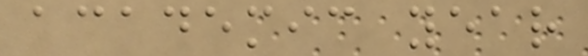academic year
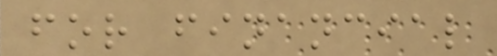for financial
